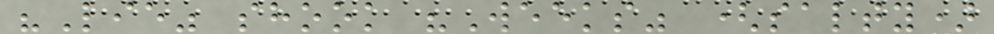"Lie" shook "Weeks" (salty)
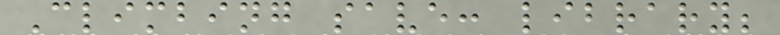Climbing save: library;
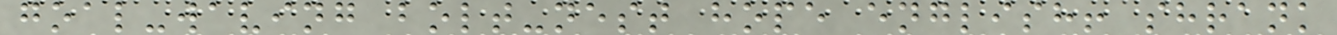goal-waving bolt-nest hope english! shrank
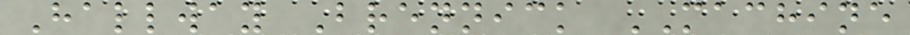Hallway Brennick MACHINE
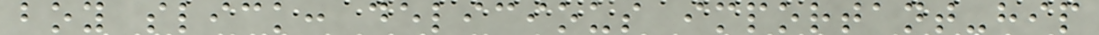boy slick: delicious important-hip
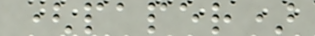(paper)
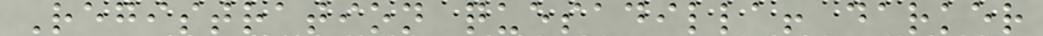Registration quesadilla! darker
